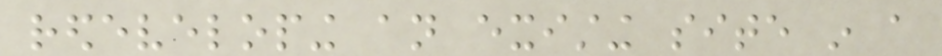redeveloping an existing site in a
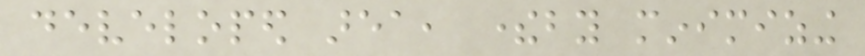developed area, thereby minimizing
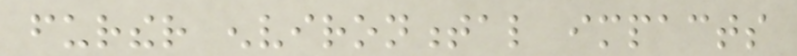further environmental impacts
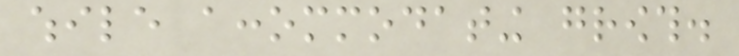while accommodating growth.
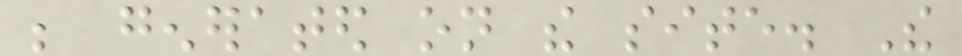be generated on the site. The
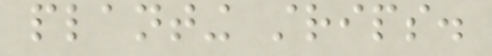planting strips.
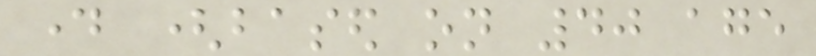day (based on 40 age
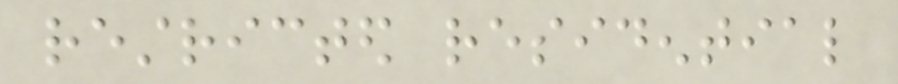restricted residential
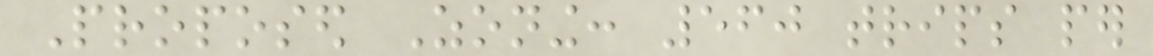Proposed Zoning: 560 trips per
